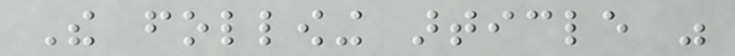The following article was
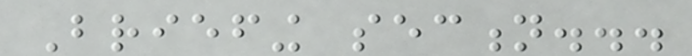Briefing section...
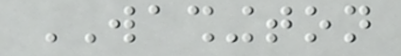WASHINGTON
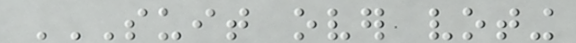SUIT OVER VOTING
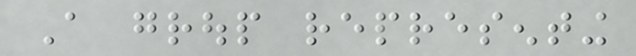A group representing
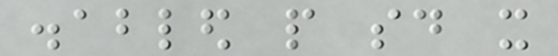disabled people said it
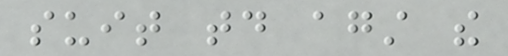suit today against the
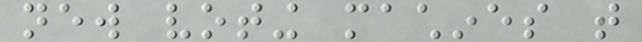new voting machines that
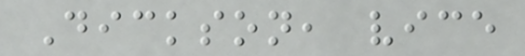Dickson, vice
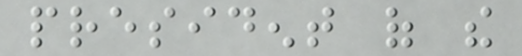president of the
